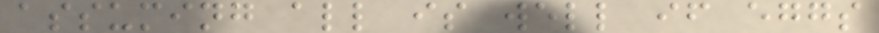assuming all is well if eggs
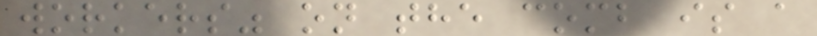workers" on the comb is a
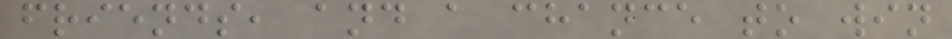friends, and a chance to win
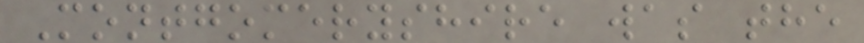Montgomeryshire was the
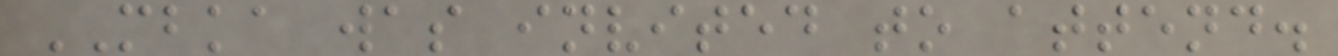MBKA was invited to attend.
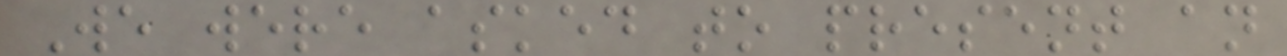We were asked to present an
